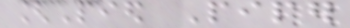[Pied Piper
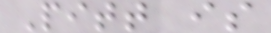Pitt is
